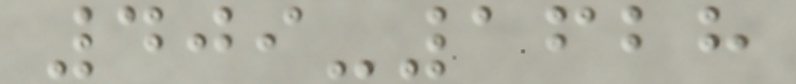409-1628
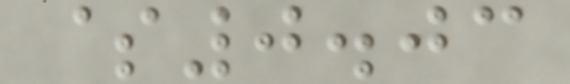$0.03
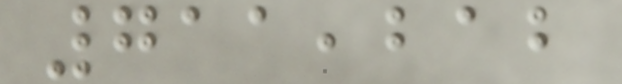711,212
